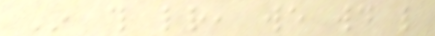In this letter, we would like
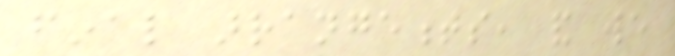final arrangements, and we
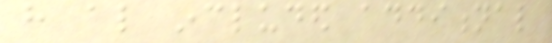have also included additional
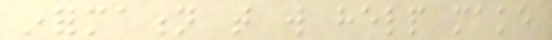information that will help make
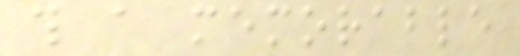this a memorable
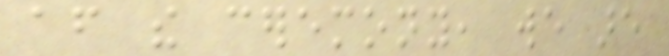after the ceremony, we are
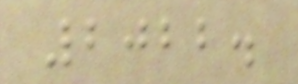2022.
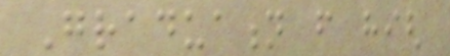Graduation from high
